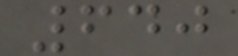640
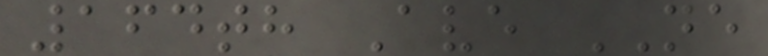164th Ave NE
